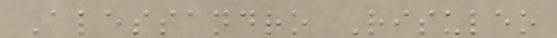Alessandro Risuleo
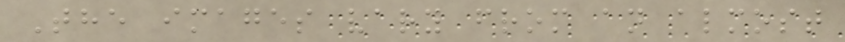The images vary from an almost
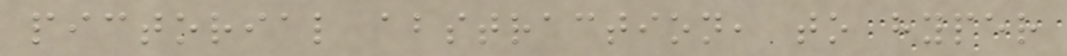pictorial abstraction, to hyper
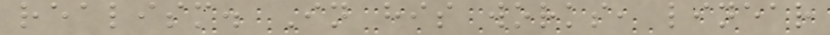realism. In his works, linear
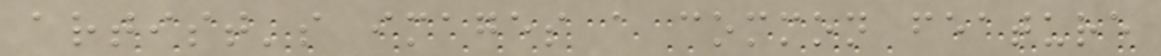artist's images a common feature
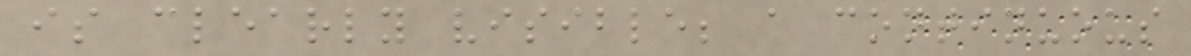is clearly visible; a continuous
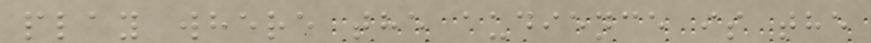play where the audience is the
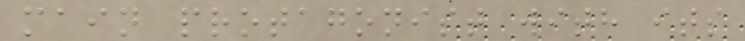main protagonist with its
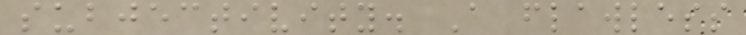subjectivity. A flawless
